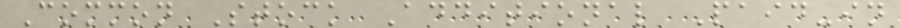Common Stock Additional Paid-in
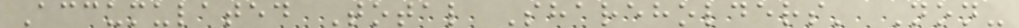Accumulated Total Shareholders' Non-
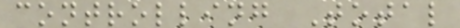controlling Total
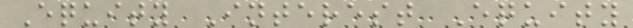Equity Interest Equity
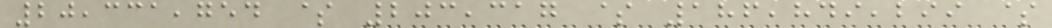20,331,754 $ 203,317 $ 186,849,299 $
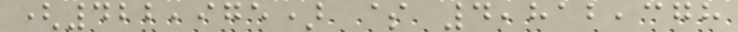(422,975) $ 4,812,378
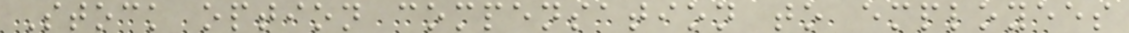Stock option compensation to employees
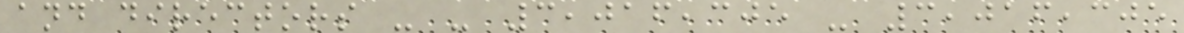and directors - - 3,016,305 - 3,016,305
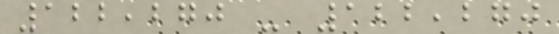122,270 - 122,270
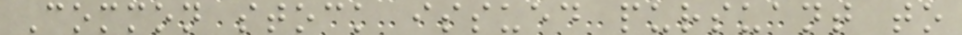Common stock issued pursuant to
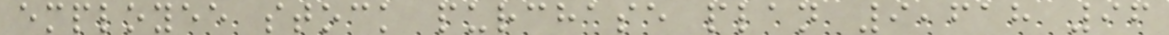employee stock purchase plan 9,618 96
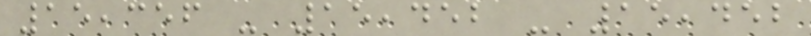15,356 - 15,452 - 15,452
